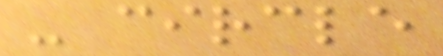- circle
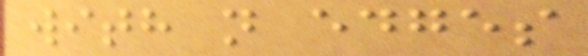with n edges
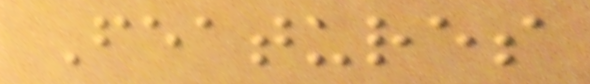Features
